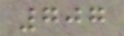707
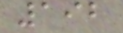192
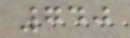740
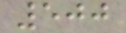500
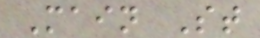Main St
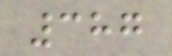387
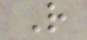R
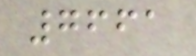7661
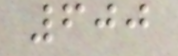600
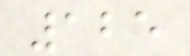125
